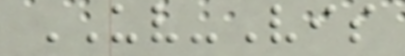UV-Vis
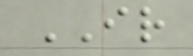IR
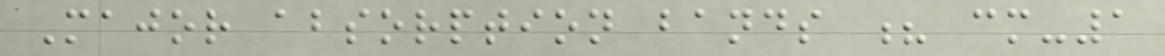Major absorption bands ? cm-1
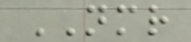NMR
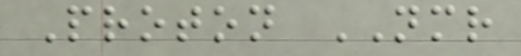Proton NMR
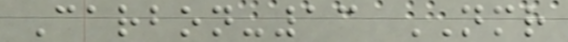Carbon-13 NMR
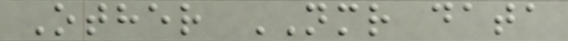Other NMR data
